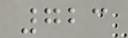723
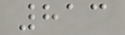813
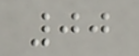00
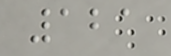121
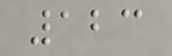123
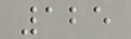125
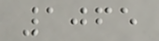1065
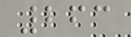263
